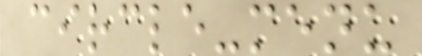circle-menu
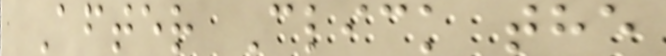After Click the
